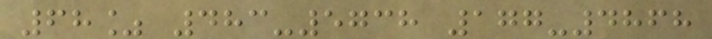68% 483-5738 177-4868
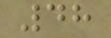48
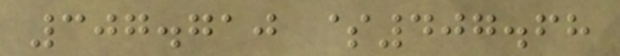307.710 $407.68
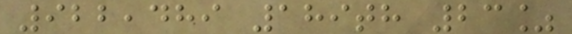922,489 189th 23%
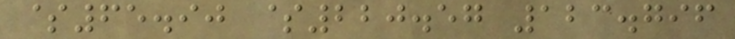$65.90 $220.57 123.796
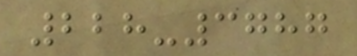228-3787
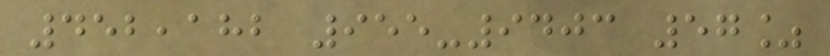452,182 955-9403 57%
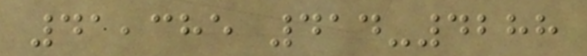41,385 414-4288
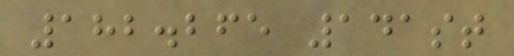182.265 141st
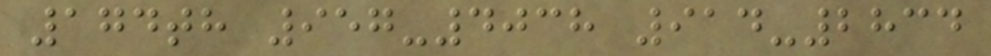174th 957-4038 914-2834
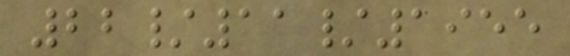22/11/1955
